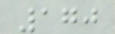170
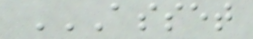ASSET
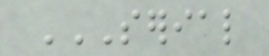SERIAL
